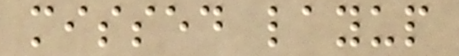missed layup
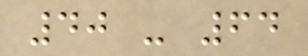40 - 64
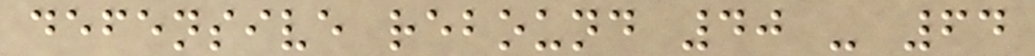defensive rebound 40 - 64
